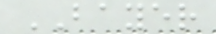BAYER
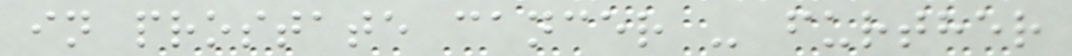in prostate cancer - further
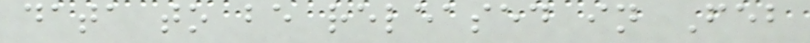data to be released in Feb
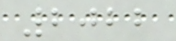2022
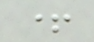+
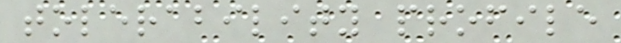tolerability profile
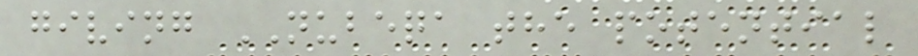giving NUBEQA the potential
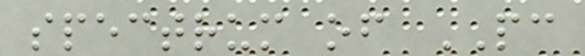spectrum of PC
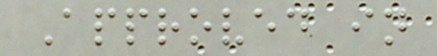Approved in
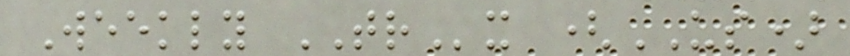Weekly TRx (US)
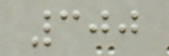300
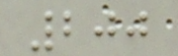200
